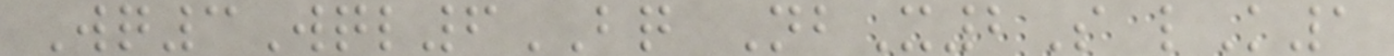Wq3Wql6BQ NbX2S lK1
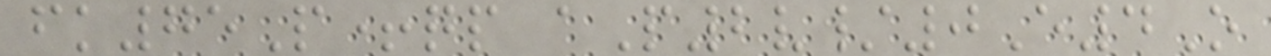fk75P+qp aP2v/0E4O
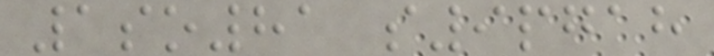1so81 s9pgah
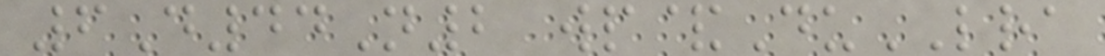6D44N2 wp&DuLRA
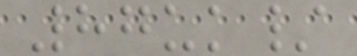87uk/
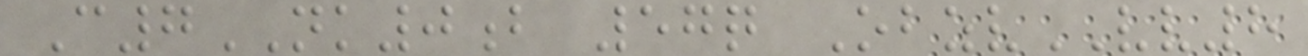C7NK0b 57q ObzvVV8
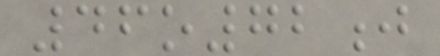46o72j
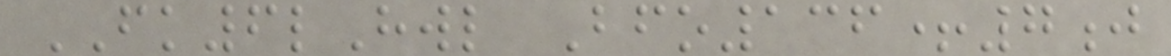FK6lHwl Bfo136+7j
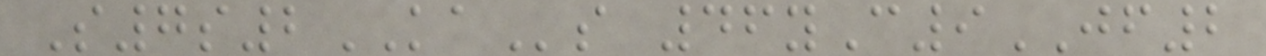S7s2KAs 46yC9JF2
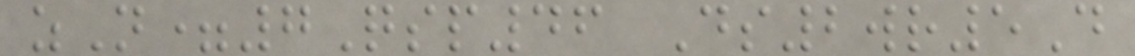zN=7Qsp46 Ds2wr5D
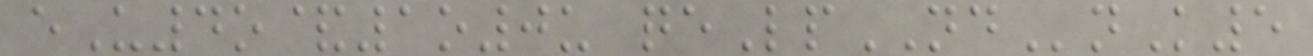eU4o&1o0u qeLpNDnK5
